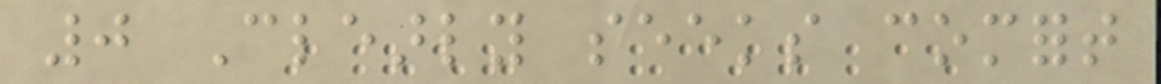0 Clearly seeks comfort
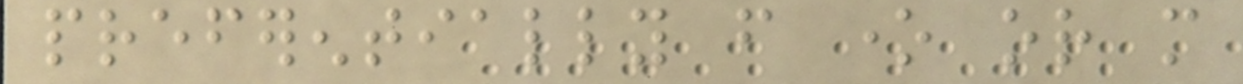preferentially from one or more
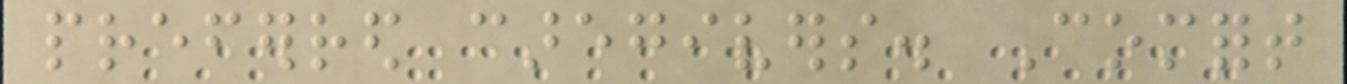preferred caregivers. Comfort
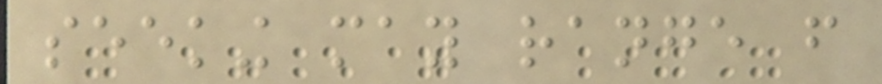seeking may range from
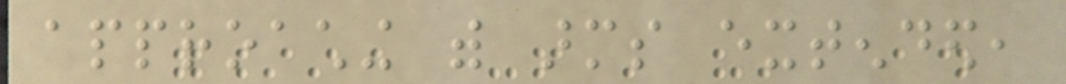approaching with arms extended,
